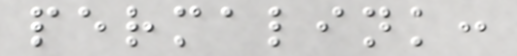permalink:
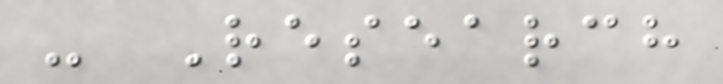- Research
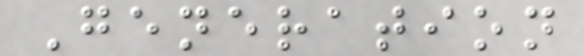Generation
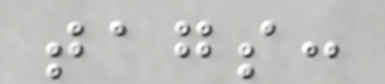tags:
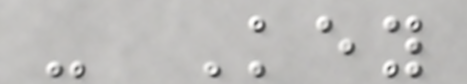- Key
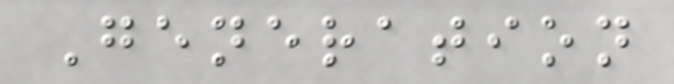Generation
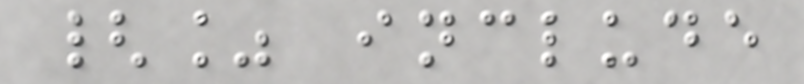{% include
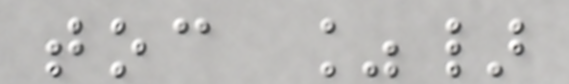toc %}
